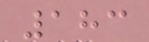183
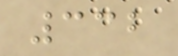332
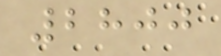2800
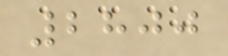2800
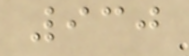930
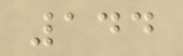144
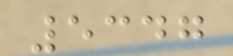5347
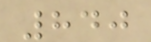840
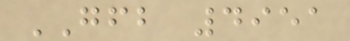GFB 4951
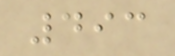493
